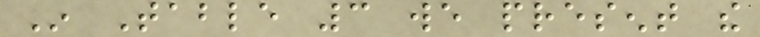In Table 3 we present the
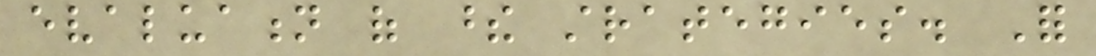evaluation of these strategies. For
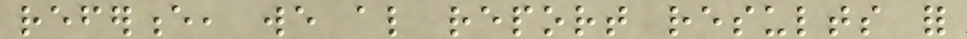reference, we also report results for
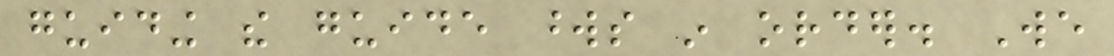guiding the guide words in order. We
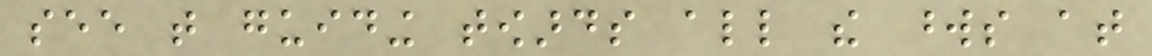see that guiding towards all the words at
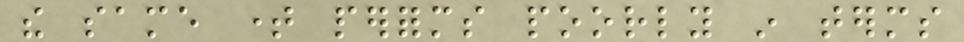the same time performs poorly in terms
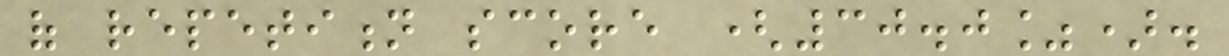of repetition score (30.0%).
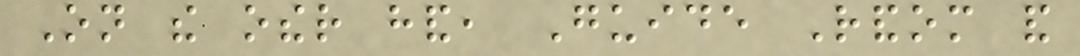On the other hand, Guide Random and
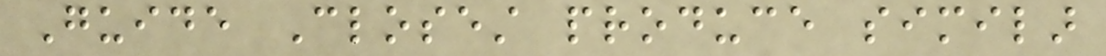Guide Closest produce similar
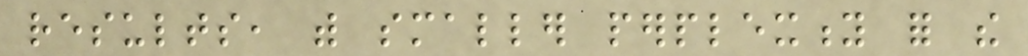results, with smaller perplexity for the
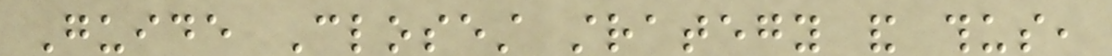Guide Closest strategy and thus,
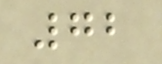72
